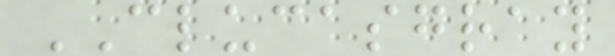CLUCASGRAY
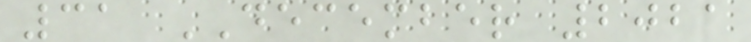31 DECEMBER 2021
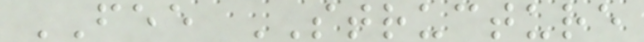FEE STRUCTURE
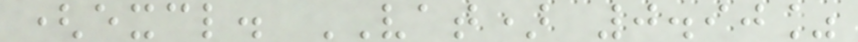(excl. VAT) 0.90%
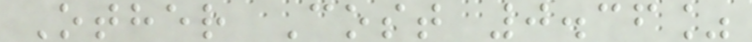Other Cost 0.36%
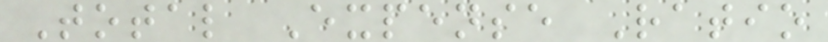Total Expense Ratio
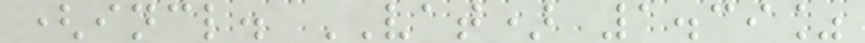(incl. VAT) 1.39%
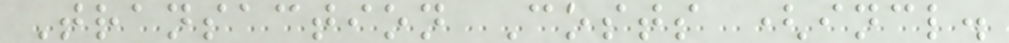Transaction Costs (incl.
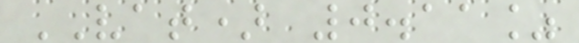VAT) 0.11%
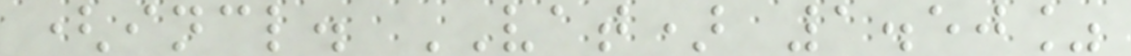(incl. VAT) 1.50%
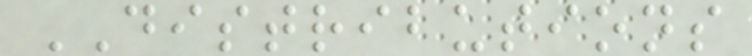DISTRIBUTIONS
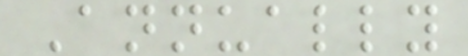Annually
